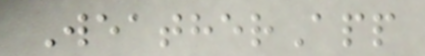WeatherApp
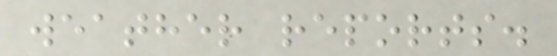weather reports.
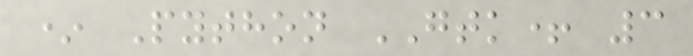* Python GTK+ 3
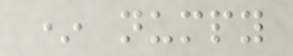* numpy
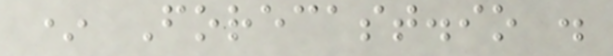* Forecast.io .
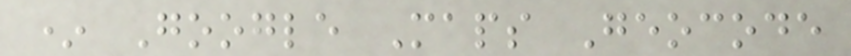* Google Maps Geocode
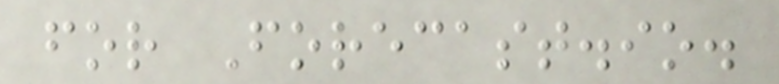for Forecast.io.
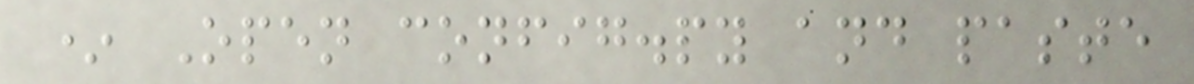* Open config.py and paste
